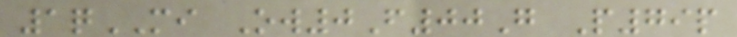1qMI Ow0F00G P79p
